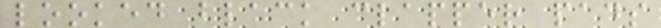looked black clapper pads
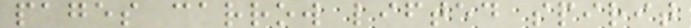pages carrow lifted spirit
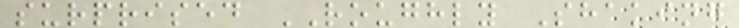surprised ROUGHLY Shaking
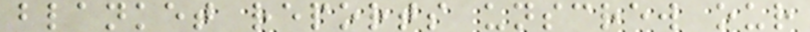blanket reports unscrew our
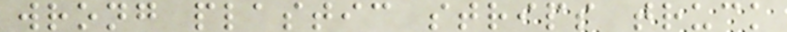wrong plastic strips truck
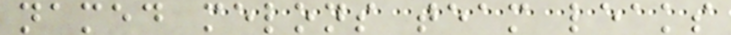named melons team leaks
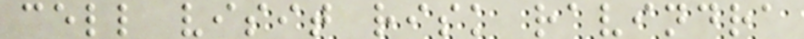cell visit risk ravindra
